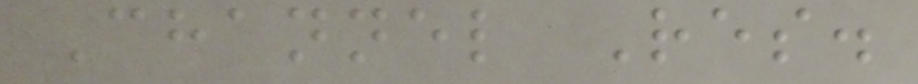Channel Res.
